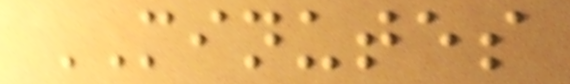MINUTES
